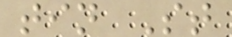tin St
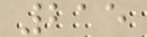215
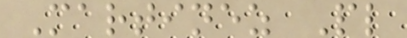Martinez Pl
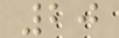20
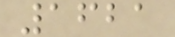1621
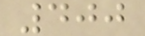400
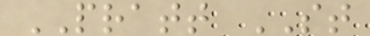PRATT ST
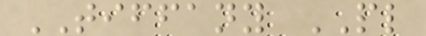TIFFANY PL
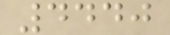4440
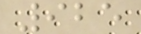925
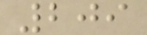209
